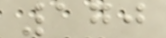170
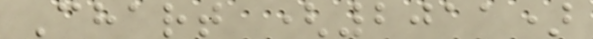Chart (2011)
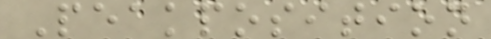Peakposition
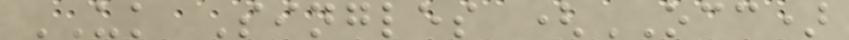UK Singles (OCC)
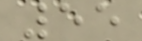55
